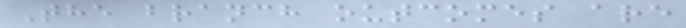The branch outcomes are
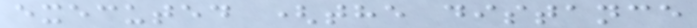executed (the distance
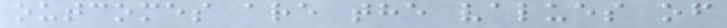outcomes are the values of
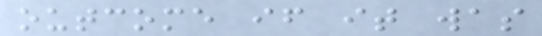outcome if it was
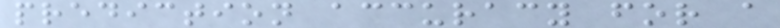prediction accuracy for a
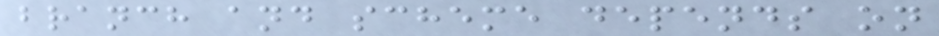branch and scheme depends on
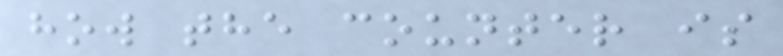how the counter is
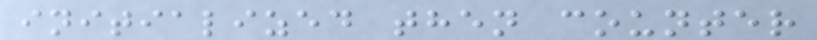initialized then counter
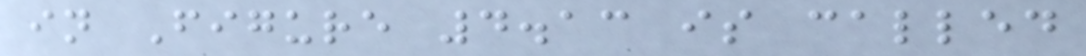in Figure 4.13 is called
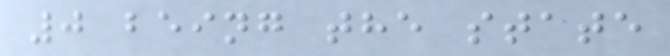0 being the state
